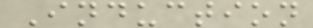Induction
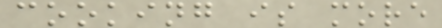cooking is more
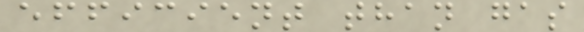efficient than gas
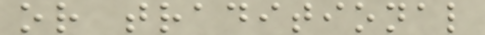or traditional
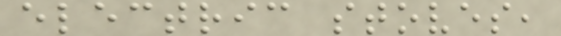electric stoves,
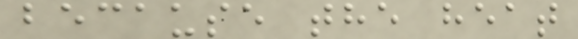because the heat
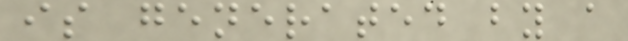is generated by a
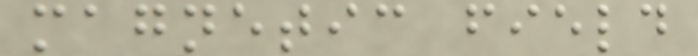magnetic field
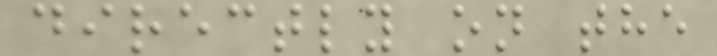directly on the
